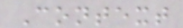Context
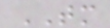TM
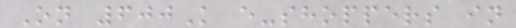On 600K e-shoppers in
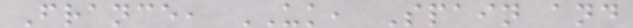France, UK, Spain and
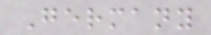Germany
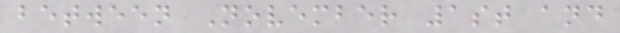between November 1st and
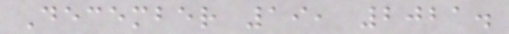December 19, 2021.
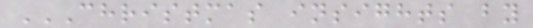CHRISTMAS INSIGHTS BY
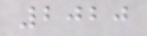2020
